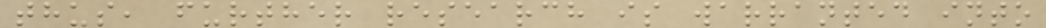thus, further research is warranted into
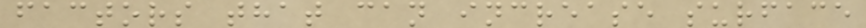factors that can increase surface
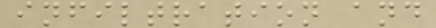infiltration and
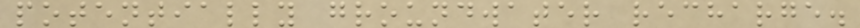potentially groundwater recharge.
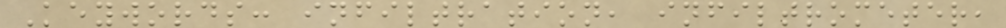Keywords: infiltration, infiltrometer,
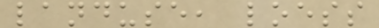landuse, loess
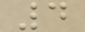4
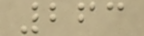263
